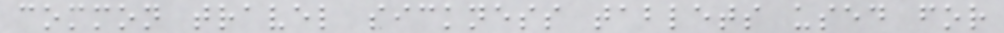common travel sickness tablets used for
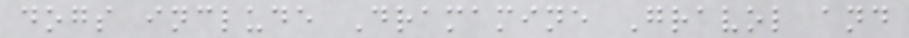dogs include Dramamine Gravol and
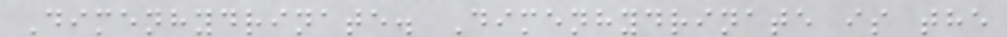Dimenhydrinate. Dimenhydrinate is the
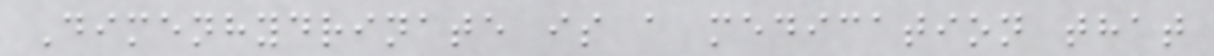Dimenhydrinate is a medication that
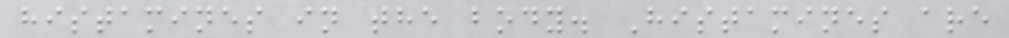histamines in the body. Histamines are
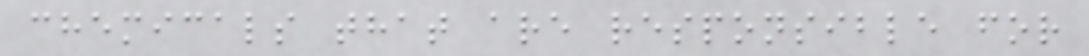chemicals that are responsible for
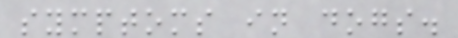symptoms in dogs.
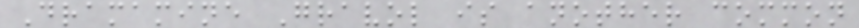Dramamine Gravol is another common
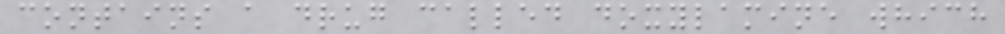contains a drug called doxylamine which
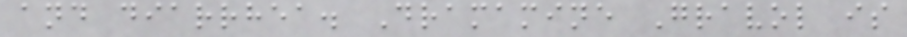and diarrhea. Dramamine Gravol is
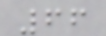66
